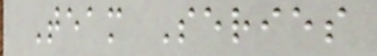Team Series
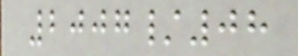2007/08
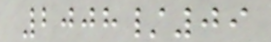2008/09
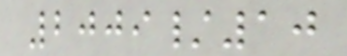2009/10
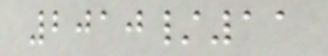2010/11
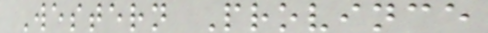Western Province
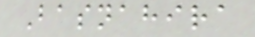Basnahira
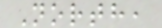North,
